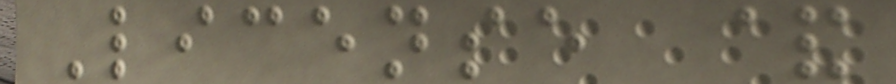License &
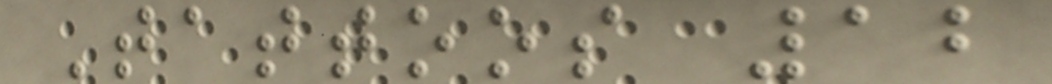Tattoos 12
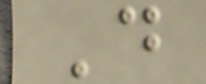D
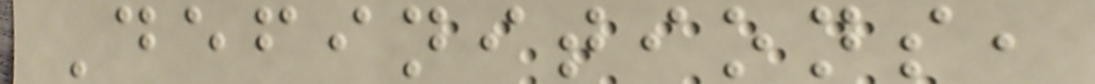Definitions,
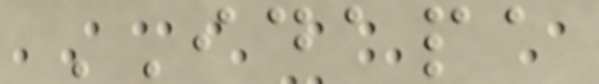IDAPA
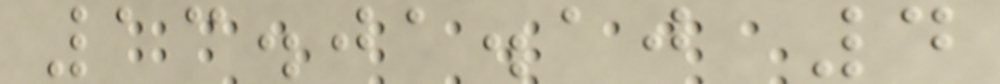13.01.10 4
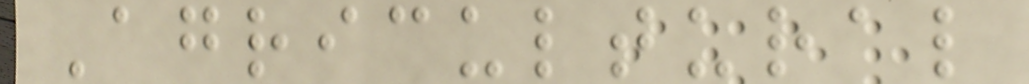Agricultural
